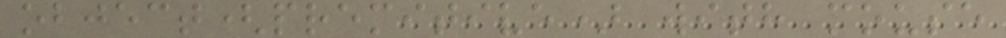object(premitive) with mouse
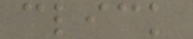click
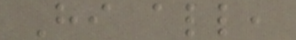Hi all,
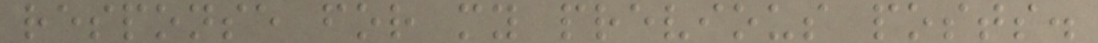response for my previous posts.
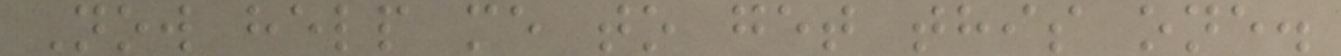Now help me to get this one.
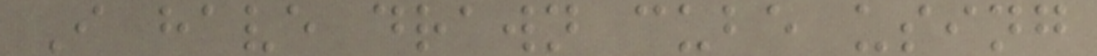I have drawn cube using
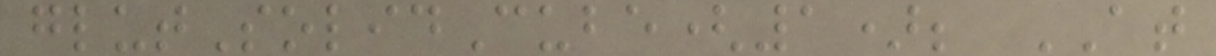glutSolidCube(1); AT
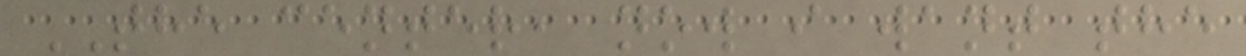THE center, now i want the
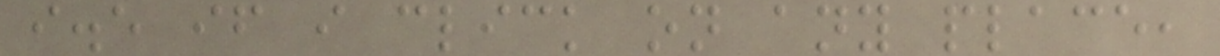i.e if i click on any place,
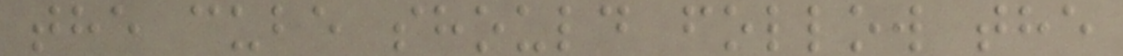the cube should follow the
